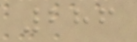286
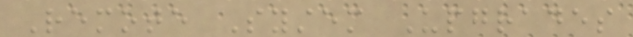Remote System Upgrades
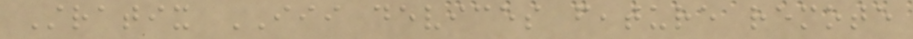Stratix III devices feature remote
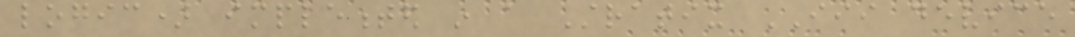logic) implemented in a Stratix III device
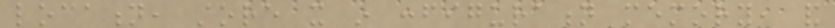location, store it in configuration memory, and
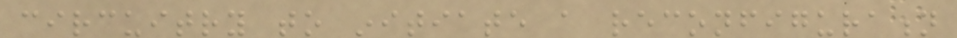circuitry to initiate a reconfiguration
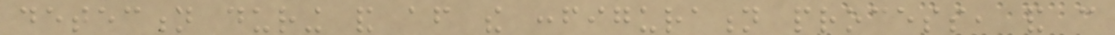detection during and after the configuration process, and can
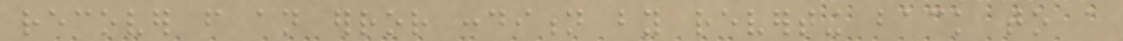recover from an error condition by reverting back to a
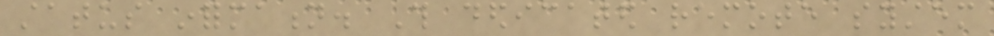status information. This dedicated remote system
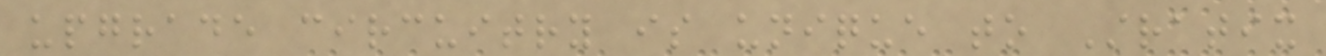upgrade circuitry is unique to Stratix
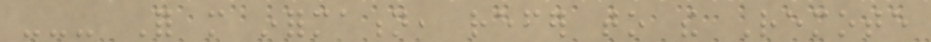--- For more information, refer to the Remote
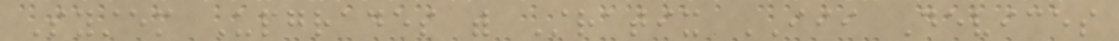System Upgrades with Stratix III Devices
